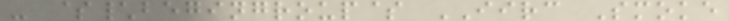- $\begingroup$ IIRC Smoke
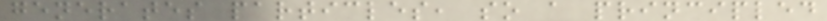generates particles, so a principled
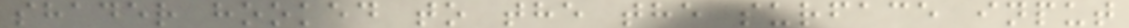shader hooked to the the surface input
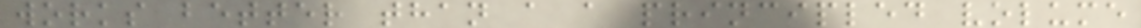works better than a a principled volume
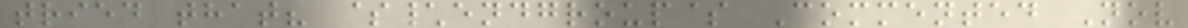tried that? $\endgroup$ Commented Nov
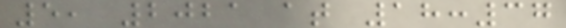5, 2021 at 18:37
